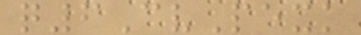q6CvPexk
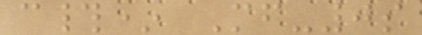c#* Mf-0s
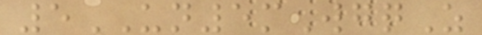5UN5mWgqZ
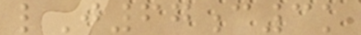lJ67c3k
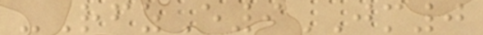-RfzE9JM0
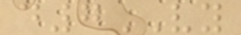d7VY
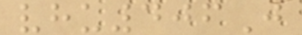vhu406J
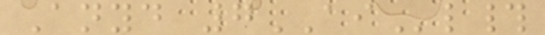Anyd 7AIl#
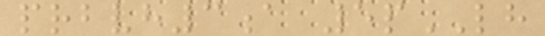prbvh3a 5pLH
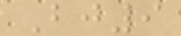Bj9
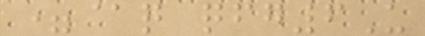=@q qfg6U
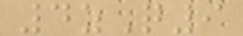4zQ9
